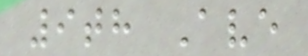9th Ave
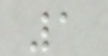1
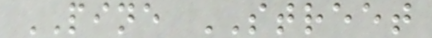PINE STREET
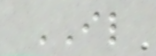IL
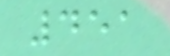451
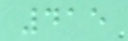415
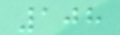108
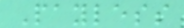Payless
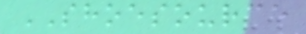SHOESOURCE
